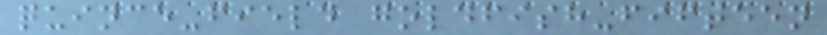quince-field goldfish-fifteen
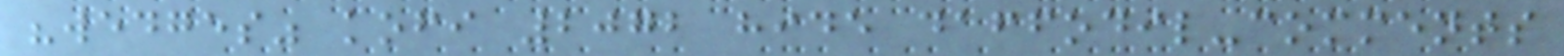"wedges" kofi 2072 hide daffodil-comments
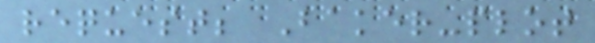request; Baker-plot
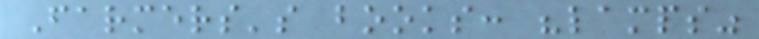Farmers's books: "lamps"
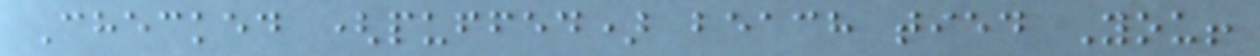Checked (puffed) beach tied You!
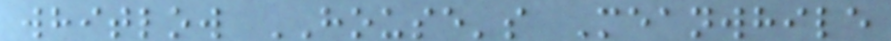whitlow HOUSE's Meanwhile
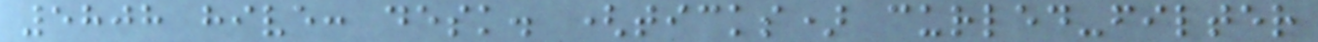5808 hive: desk. (ticks) curled-filter
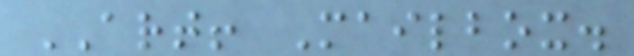ART! Mailbox.
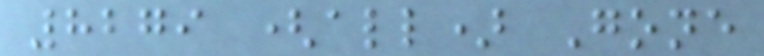8279 (all) Gone
